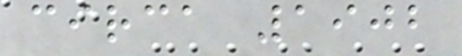circa 1902
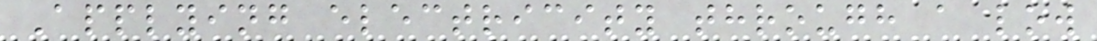Applying electricity through a low
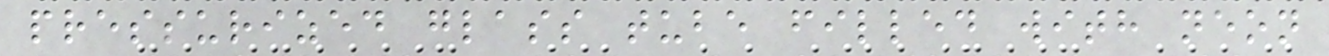pressurized glass tube filled with neon
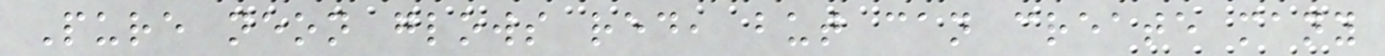Pure neon glows red, but can create many
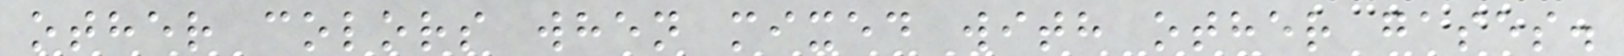other colors when mixed with other gases.
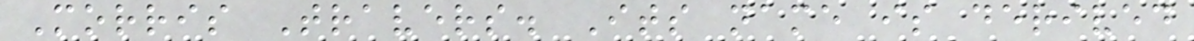Morris Travers. Its name is derived
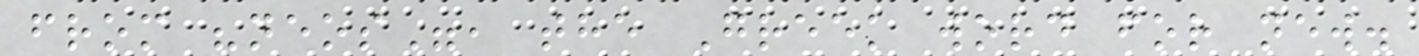from "neos", the Greek word for new.
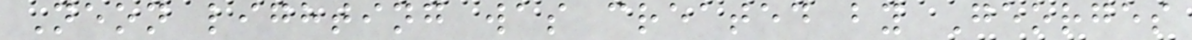Neon lighting was created by Georges
